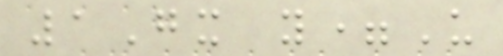1Gx y=U
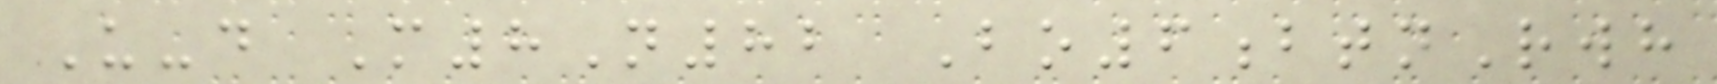U-d M8N82 Bo6btnRwh
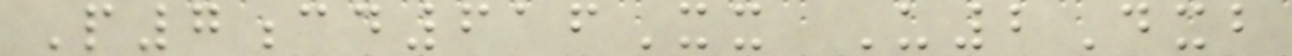P7cd616Xx U2Dxb
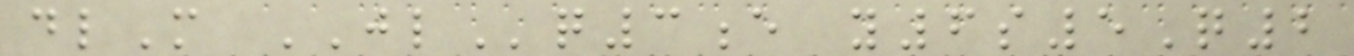dlM JLq3e y6s5Q2
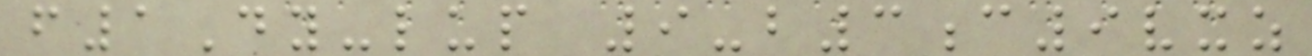f1Dy-lup 9-b3c9vxz
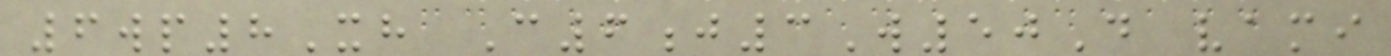6wp8Xh C6j3W50D vami
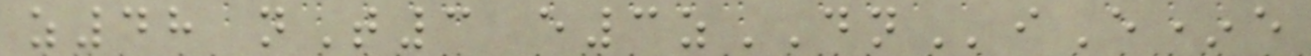z48 nT3 e3zDNiE*e
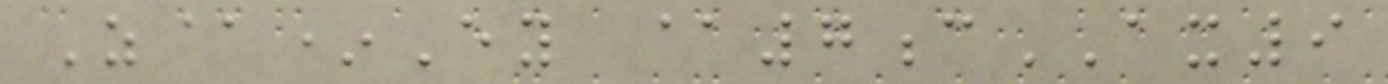Z@*Ey @7cAX9
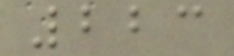223
